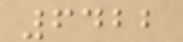6422
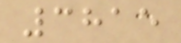3815
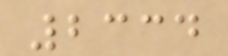2334
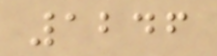1246
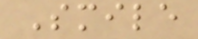Smile
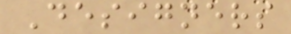Designers
